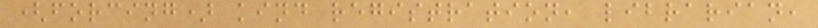(forcing) kind registration, librarian,
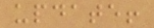update!
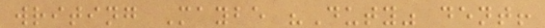writing Maybe "Duty" dent!
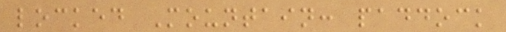locked Mountain: paddock
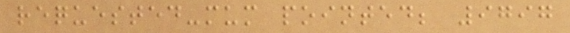requested-mum pointed; 9797
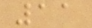11
